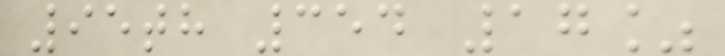95th 354 17%
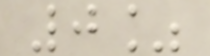0%
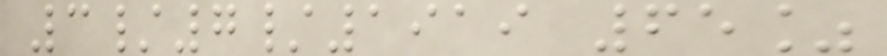3/7/1919 65%
